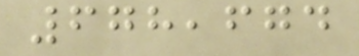678,674
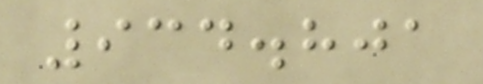934.801
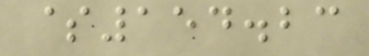$154.23
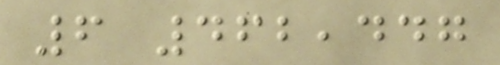6 462,447
